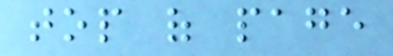top of page
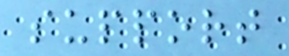support
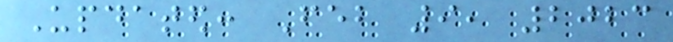Updated: Feb 9, 2023
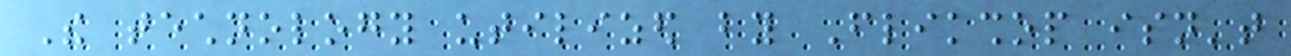The technology utilized by Flikshop isn't
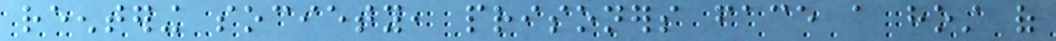reentering society, prisoners face a host of
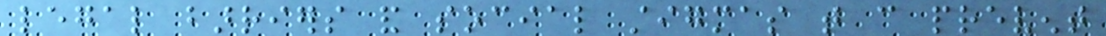legal barriers and social stigmas that can prevent
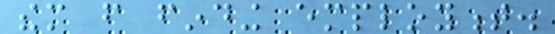them from finding employment.
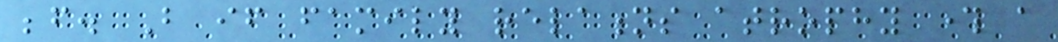before. But if family relations atrophy through a
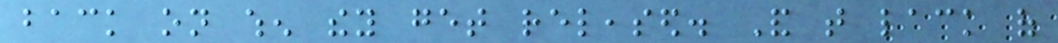back on when they get released. And that lack of
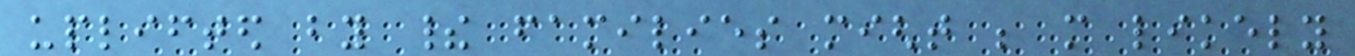uplifted by their families might be more likely
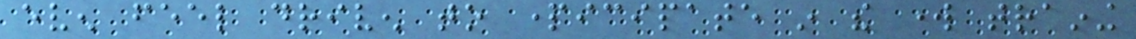even feel driven to participate in the work training
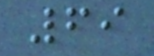69
